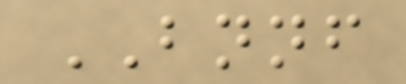BNNF
